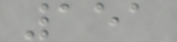151
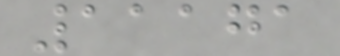11171
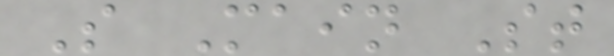S Main St
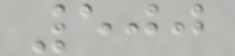500
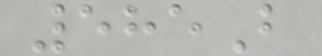585B
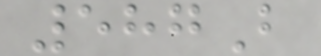587B
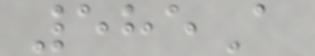585A
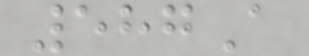587A
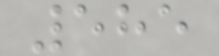585
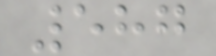587
